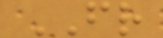FR
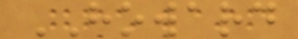HOWARD
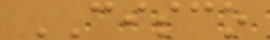CISCO
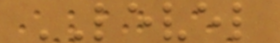LEVEL
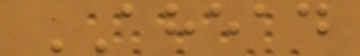AHEAD
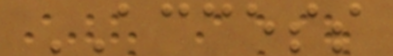ACCESS
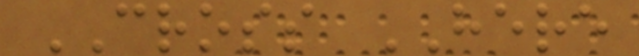CROSS HERE
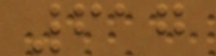617
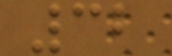32
